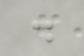.
